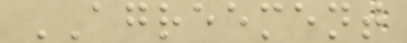AGREEMENT
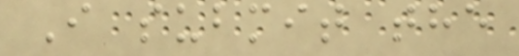I submit the
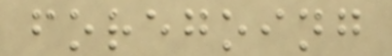foregoing
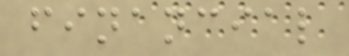financial
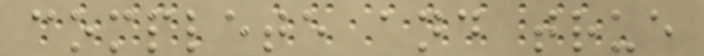complete and true
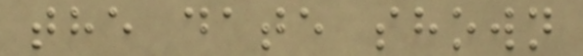the date shown
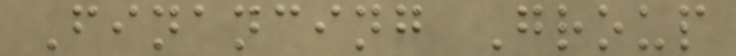Financing Group
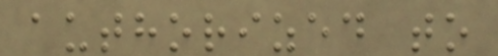authorized to
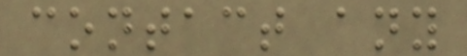contact any
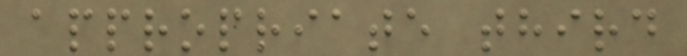appropriate third
